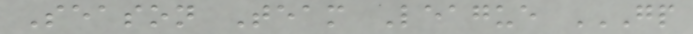Season Team League GP
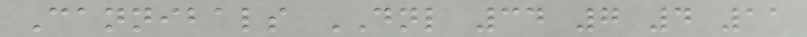Cannibals DNL 34 7 4 11
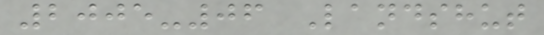2005-06 Landshut
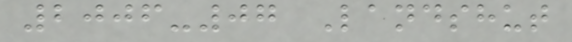2006-07 Landshut
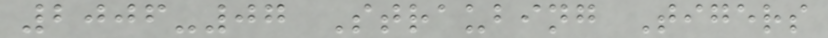2006-07 Straubing Tigers
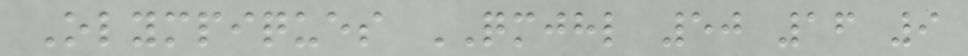Olympiques QMJHL 50 16 9
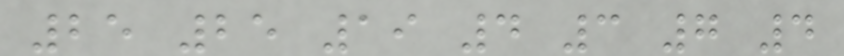25 25 19 4 3 7 4
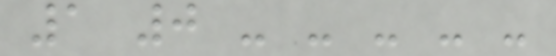1 0 - - - - -
